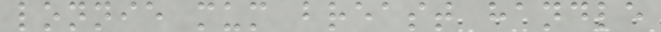lonnie mum breast handle
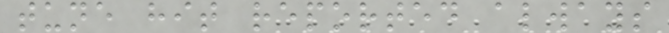tune hit reported always
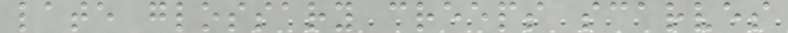late glossary creeps scarves
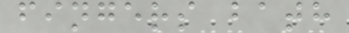fingers bath
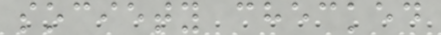society checked
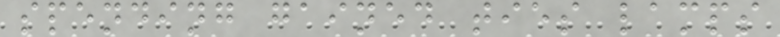spending gained ties lamps
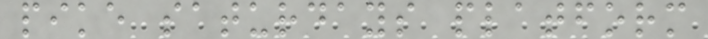pike saturdays platform
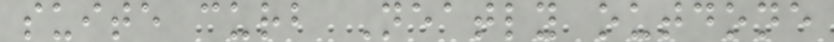suite curb Neatly outdone
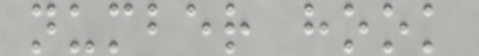number hook
